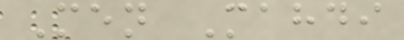Men Mahdi
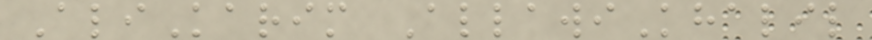AliKarim AllawiKhalil
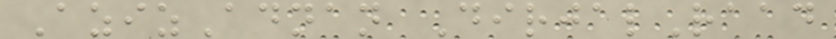AzizAdnan DirjalRaad
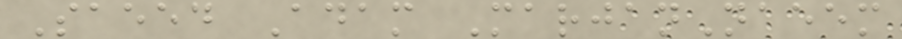Saeed Adam MarjanNaeem
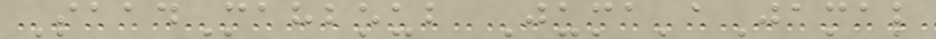SaadMahboub Juma'aJamal
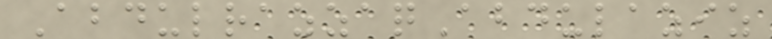AbdulrazzaqAbdulaziz
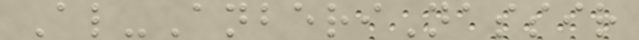Al-AnberiNassir
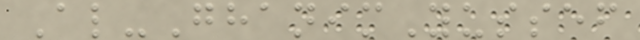Al-GhanimYussef
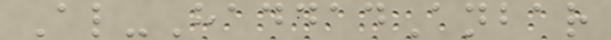Al-HaddadAnbar
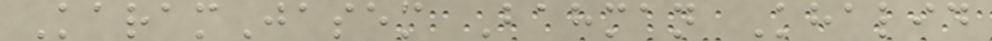KaramJasem Bahman Khalid
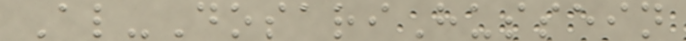Al-DosariHussein
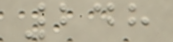248
